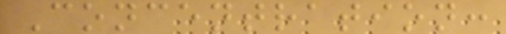Concentration:
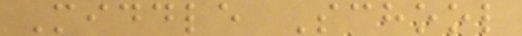Middle School
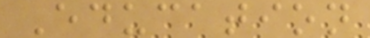Education
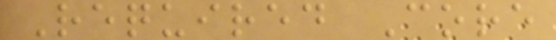Required Core
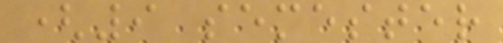(9 semester
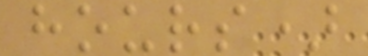hours)
